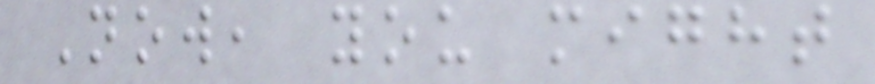Now, you might
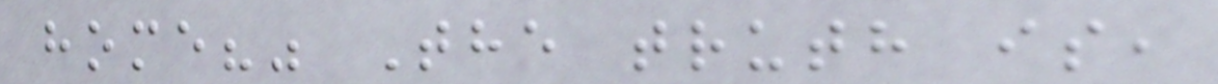home?" The truth is,
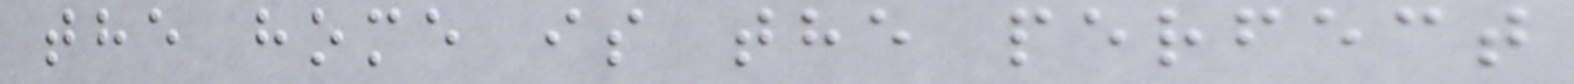the home is the perfect
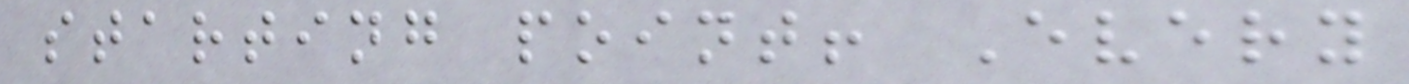starting point! Every
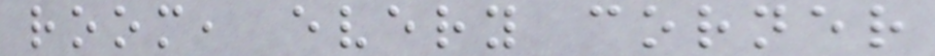room, every corner
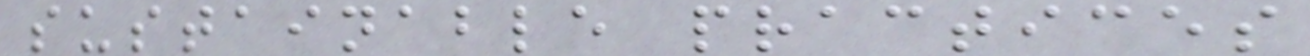sustainable practices
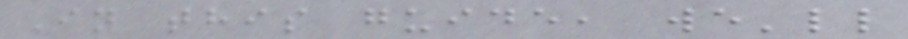In this guide, we'll
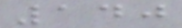140
